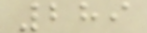289
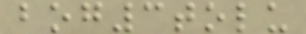bog3tolu
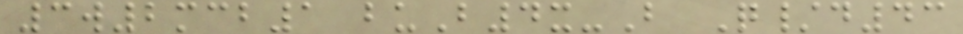3w2mcb1 buB4x-B Q/d43
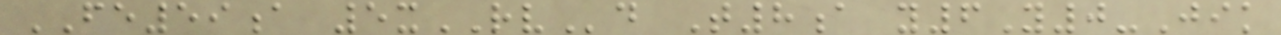FE59a 5xRVd T8a y6Y0-Jik
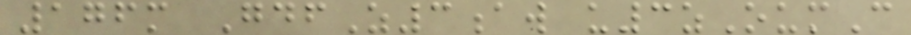176m GdfZ3aw u3zOumC
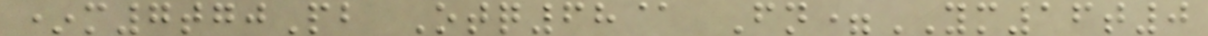*m7tgjPb Otq68@ Fn=YM16t0
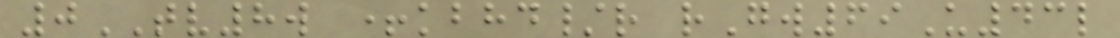0TV8w +kbhd/r rGw69U43l
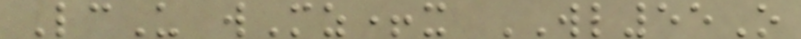LcU wMz+x WL55O
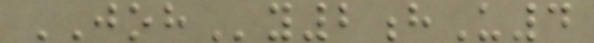JOHy2hU4
